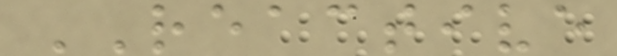REACTIVE
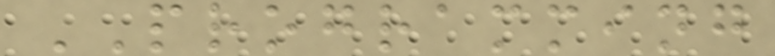PROGRAMMING
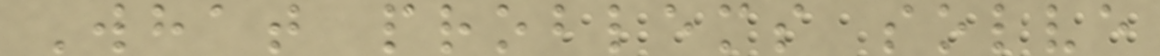What problems solve
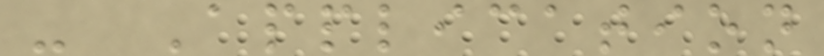- Application
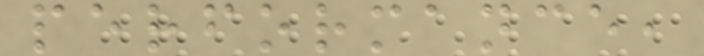performance,
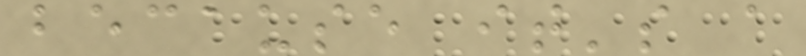because it's a
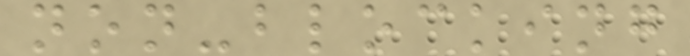non-blocking
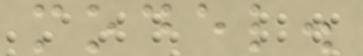model.
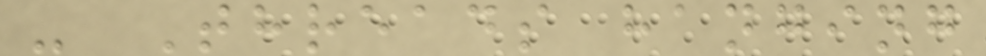- Threads hanging
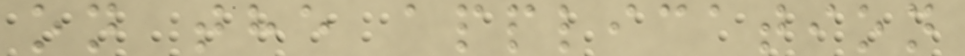on the application
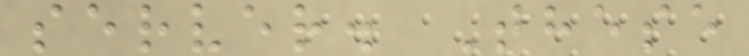server. These
